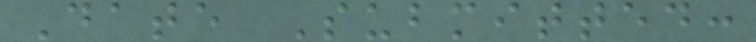Date Submitted:
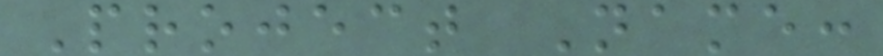Project Name:
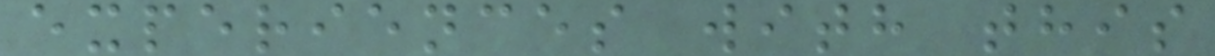experiences with this
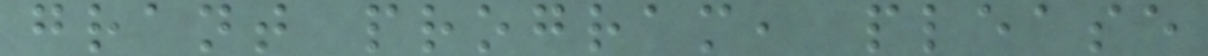grant program, please
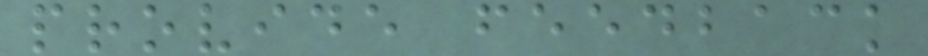provide feedback
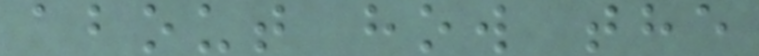about how the
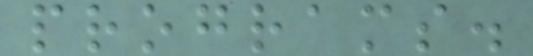programs.
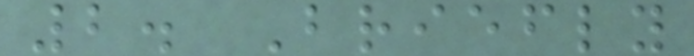2. Briefly
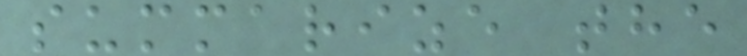summarize the
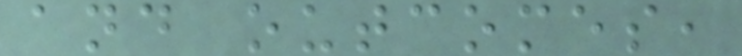and outcomes,
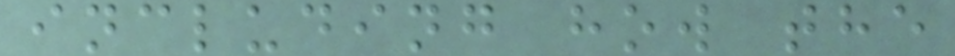including how the
